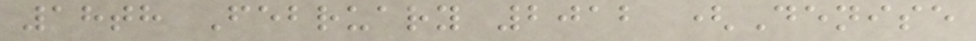18th February 2012 (Denise
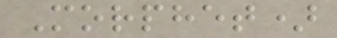Morphet)
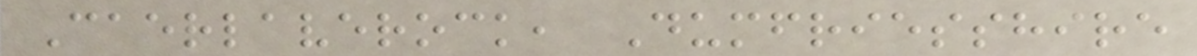Caerlaverock, Dumfriesshire
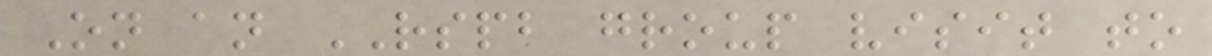On an RSPB group visit to
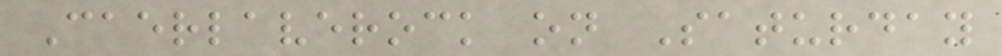Caerlaverock on Saturday
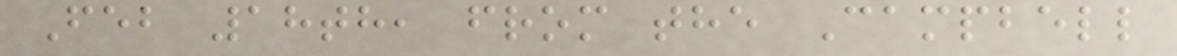Feb 18th, from the Campbell
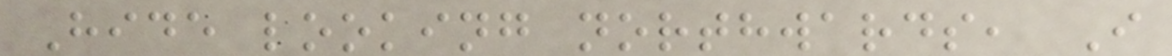Hide looking northwards, I
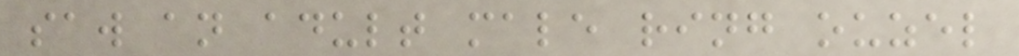saw an adult male ring ouzel
